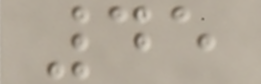45
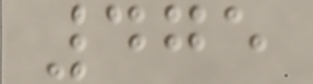475
